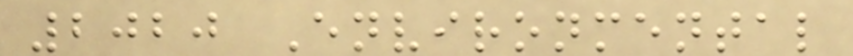2020 Environmental
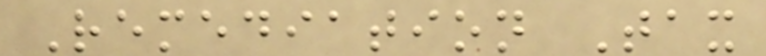Remediation Tax
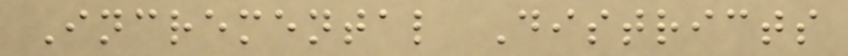Incremental Districts
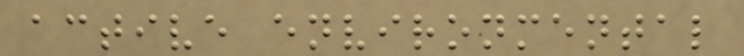active environmental
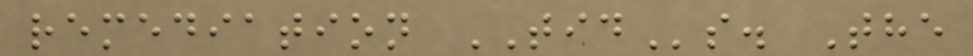remediation TIDs. The
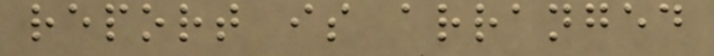report is arranged
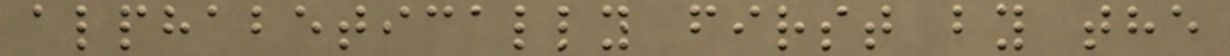alphabetically first by the
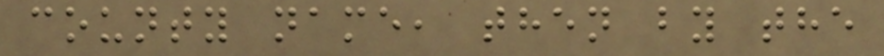county name, then by the
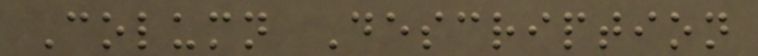Column Description
